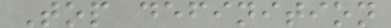Top definition
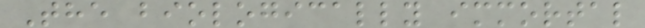The biologically immortal
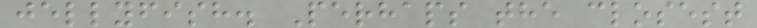jellyfish. Perhaps the closest
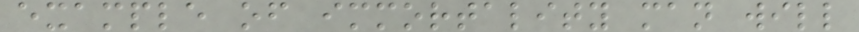example of immortality man will
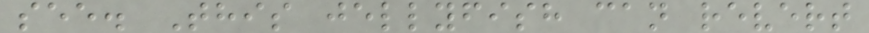see. This jellyfish can revert
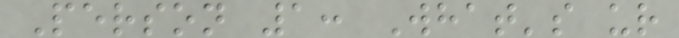Person 1: What's ur
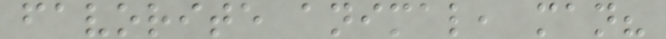favorite animal, man?
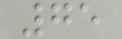75
